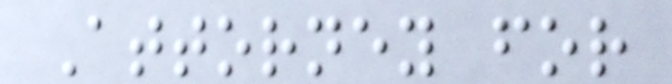Attorney for
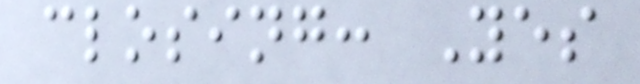closing: Yes
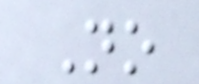No
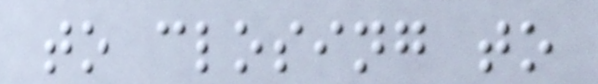to closing to
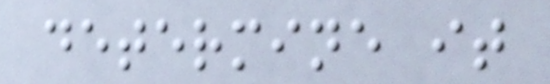determine it
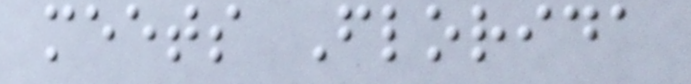meets Florida
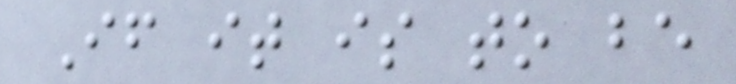If it is to be
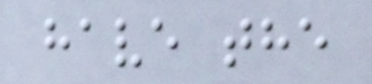have the
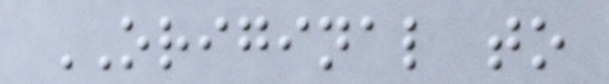ORIGINAL to
